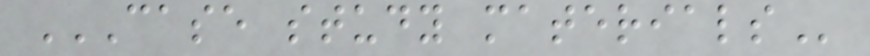CASE STUDY MATERIALS
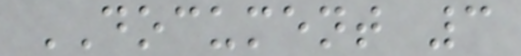DOCUMENT 3
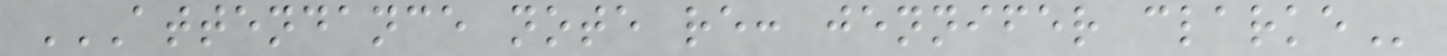ATTENDANCE NOTE RE: JENNIFER CLARKE
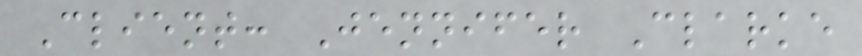Client: Jennifer Clarke
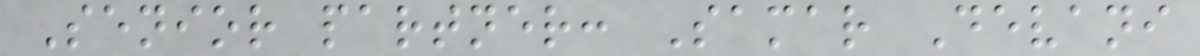Senior partner: Samar Devani
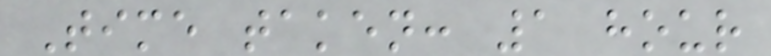Time taken: 1 hour
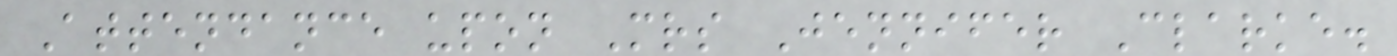Attendance upon Mrs Jennifer Clarke.
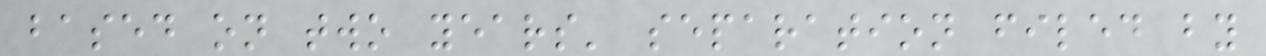based on two years' separation filed by
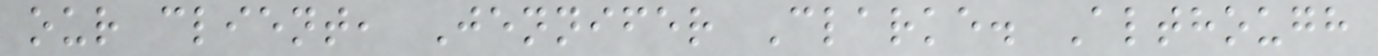our client, Jennifer Clarke. Although
